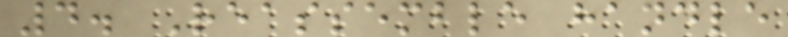4. Reassemble handle
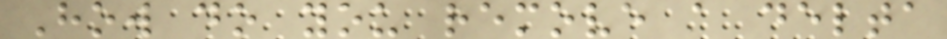How do you remove a delta
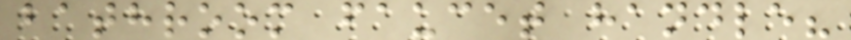bathroom faucet handle?
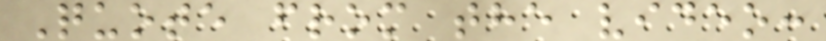Quote from the video:
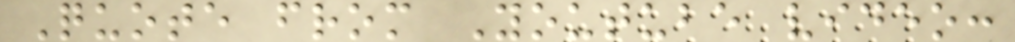Quote from Youtube video:
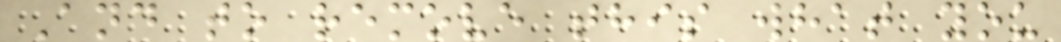And to remove this what you
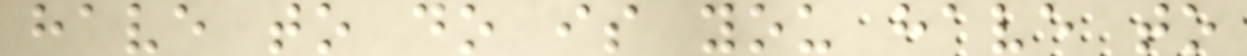have to do is you have to
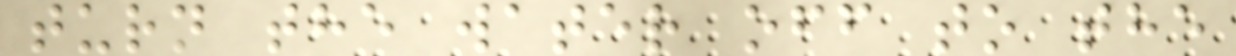turn the water off to the
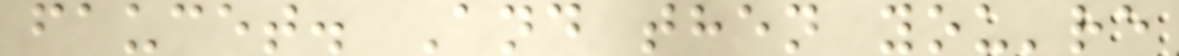faucet. And then you're
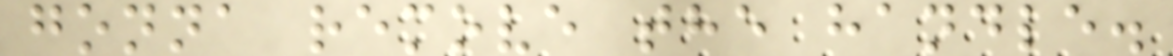gonna remove the handle.
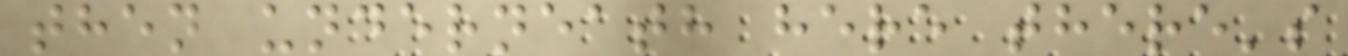then underneath here there's
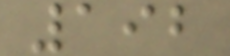192
